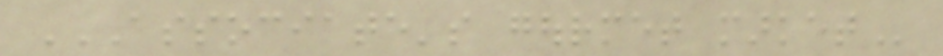ASSOCIATE'S GOURMET MARKET
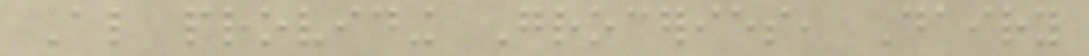Also providing Groceries, Dairy
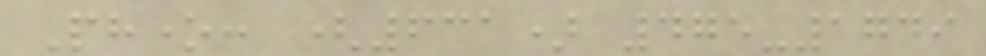Phone: (631) 475-1749
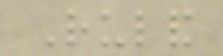Ruland
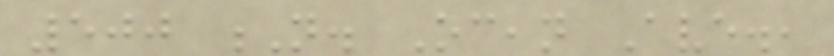500 N. Ocean Ave.,
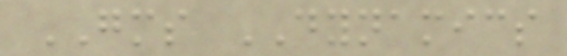GMS DYNAMICS
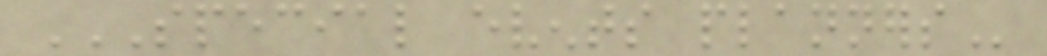SPECIAL EVENTS PLANNERS
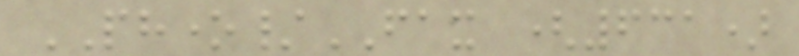PHONE/FAX (631)
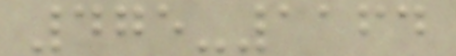475-1164
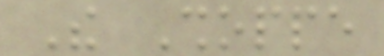The Shoppe
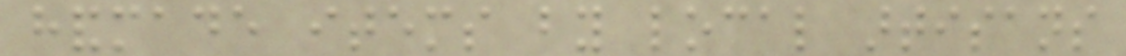handmade items by local artisans
